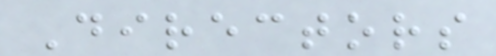Directors
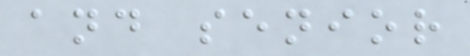and senior
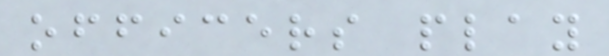officers play
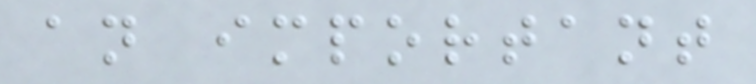an important
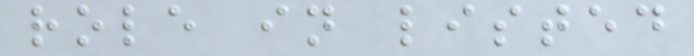role in listed
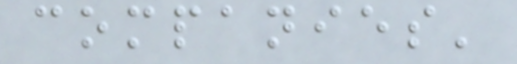companies'
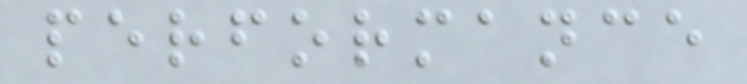performance
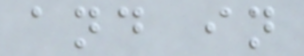and in
